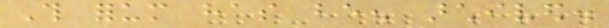This forum has been archived.
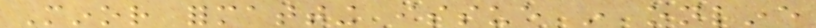Minor formatting issue in online
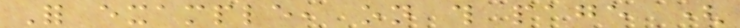For example, on this page (
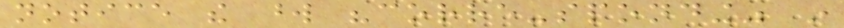notice the word "corre-sponding" in
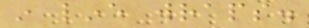in line wraps.
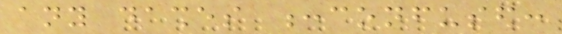any dashes :confused:
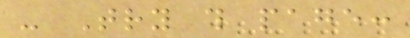- Try this page:
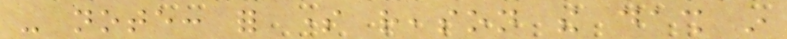- note: for some reason the dash in
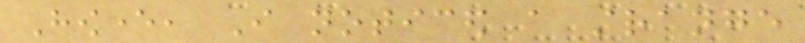However, I noticed a strange
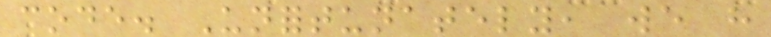code. Unfortunately, we have
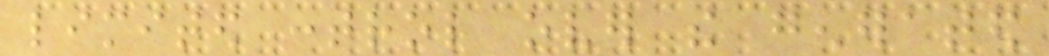limited control over the generated
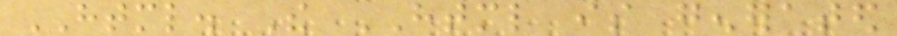HTML. The HTML is generated
